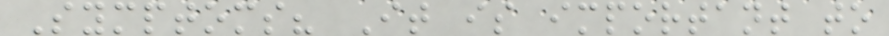Symptoms? It is important to
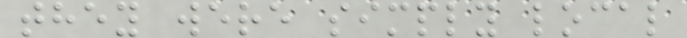they were simply local
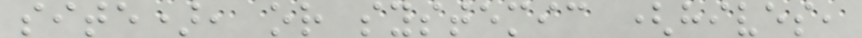site), or systemic (hives,
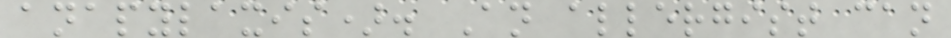anapylaxis). An allergist can
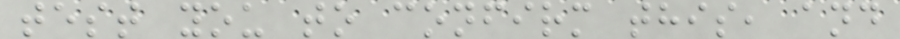test you to confirm this, and
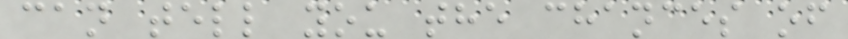can tell you the chances of
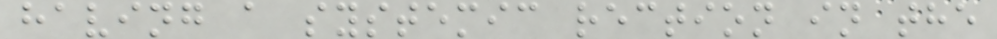having a systemic rection in the
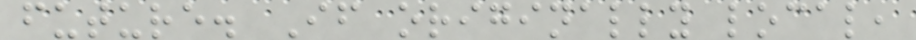future. If originally local,
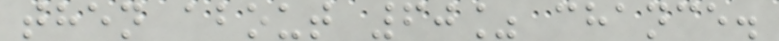then about 60% chance.
